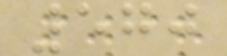570
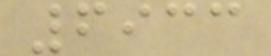6933
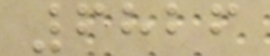6826
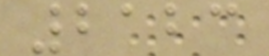2123
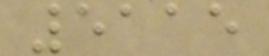5115
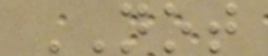NOT
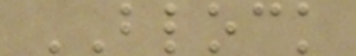BLOCK
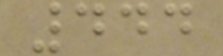444
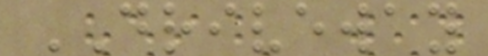DRIVEWAY
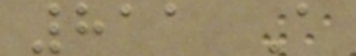811 A
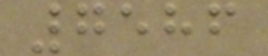7586
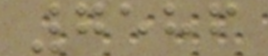7586
